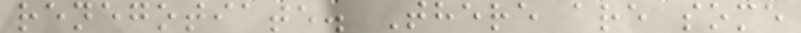renegotiate. There are some
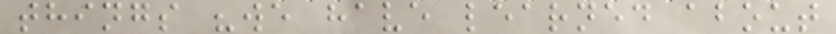things "we have learned about
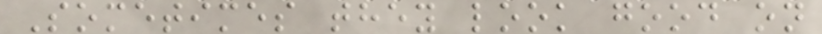Sometimes they look good on
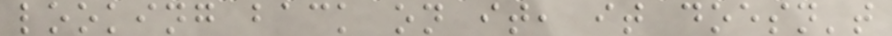looking back on it, it doesn't
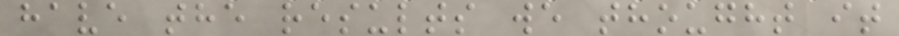have the results we thought it
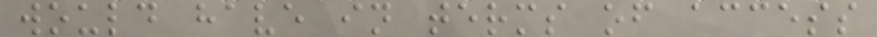would have in terms of access
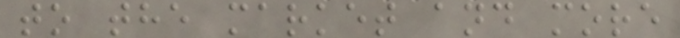to the market and more
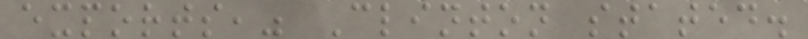exports," Clinton stated.
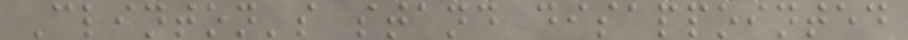Clinton's stand disappointed
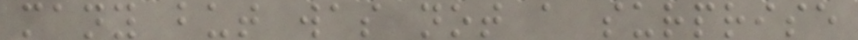many but was not a surprise
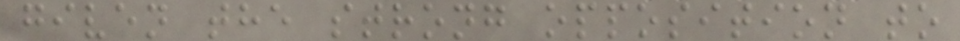given the strong opposition to
